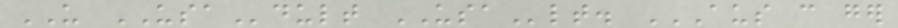US USAdult USAlt. AUS CAN GER
